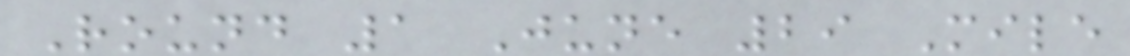Round 1 June 29 Mile
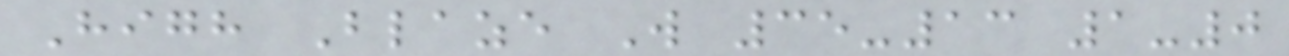High Blaze W 35-13 1-0
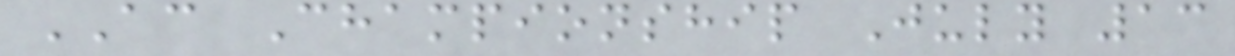AC Championship July 13
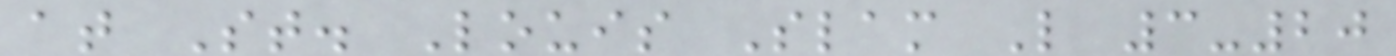at St. Louis Slam L 3-20
